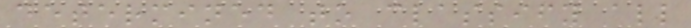determined to classify all
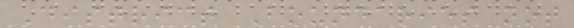District Boundaries not
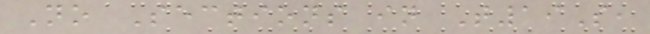No Sections in T19S,
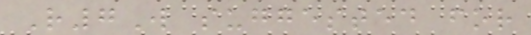R7W suggested for
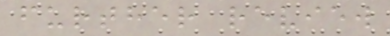further review
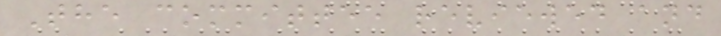The committee reviewed and
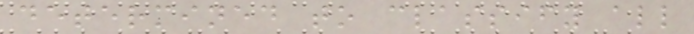determined to classify all
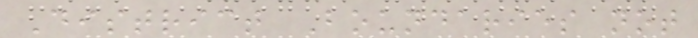District Boundaries not
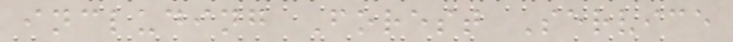including Forest Service
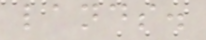lands.
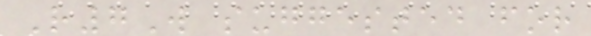R7W suggested for
